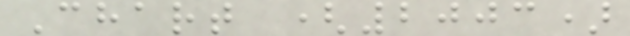Chart (2003)
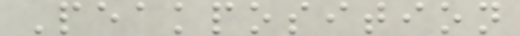Peakposition
